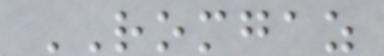ROMGAZ
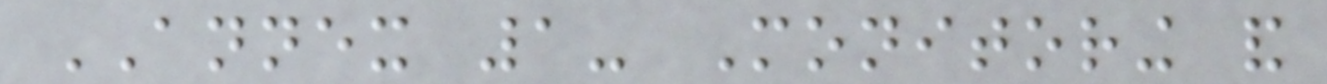ANNEX 1- Monitoring and
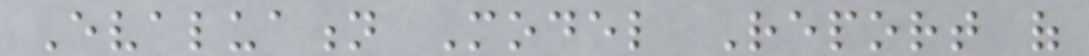Evaluation Model Report of
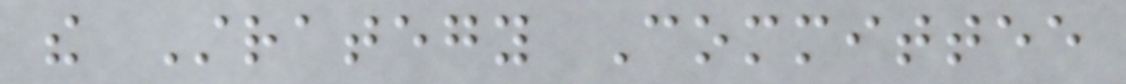the Strategy Committee
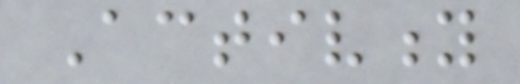Activity
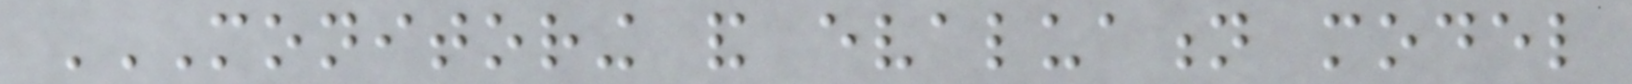MONITORING AND EVALUATION MODEL
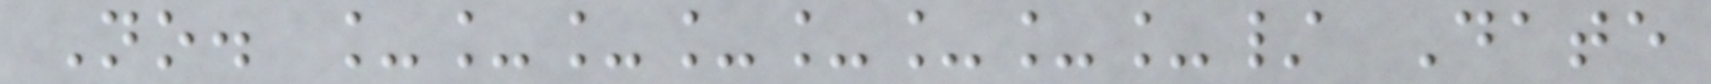No. ________/ Date
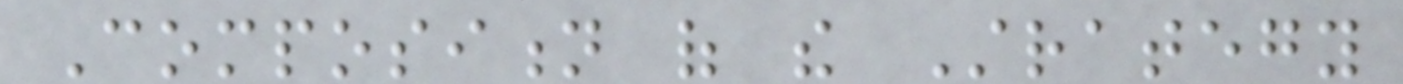Composition of the Strategy
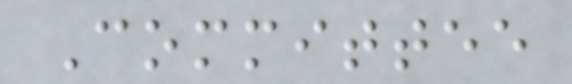Committee
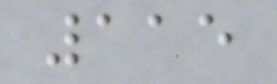115
